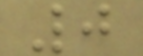0
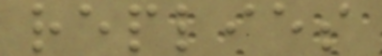replies
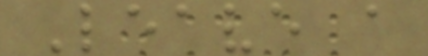Leave a
